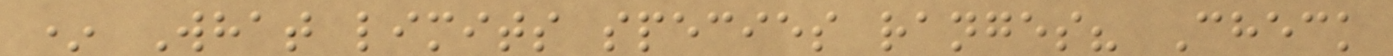* What limits species ranges? Check
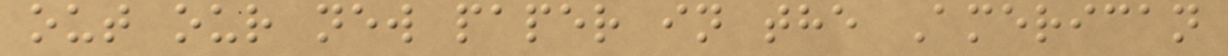out our new paper in the American
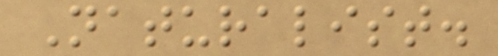Naturalist.
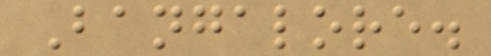Bangalore.
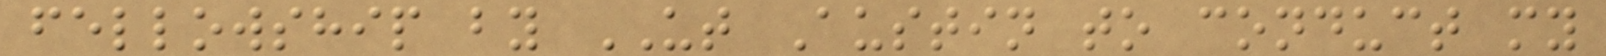fellowship by UT Austin to conduct my
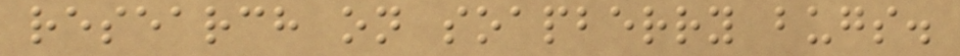research on soapberry bugs.
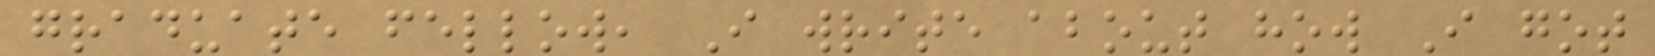graduate fellow, I write about how I got
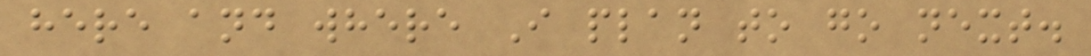here and where I plan to go next.
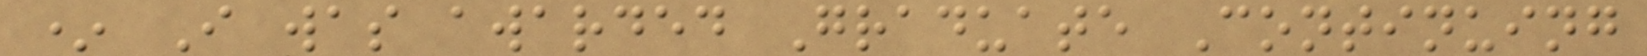* I was awarded Graduate Continuing
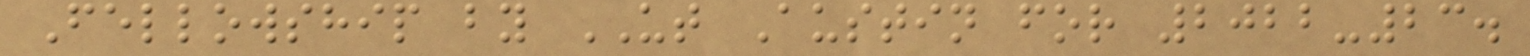Fellowship by UT Austin for 2022-23.
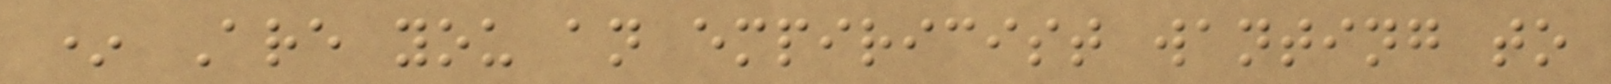* Are you an empiricist wanting to
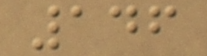146
